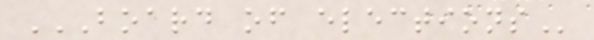BOARD OF ELECTIONS
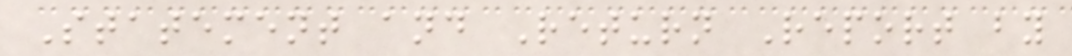Statement and Return Report by
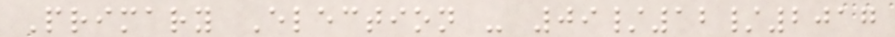Primary Election - 09/12/2017
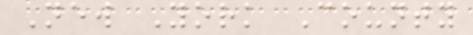New York County
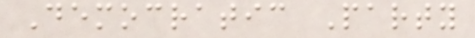Democratic Party
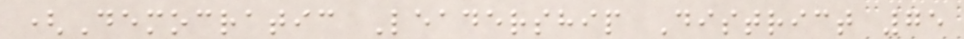(Democratic Leadership District 75
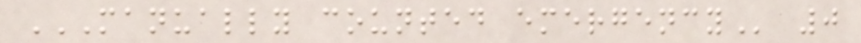MANUALLY COUNTED EMERGENCY 0
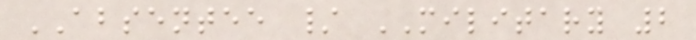ABSENTEE / MILITARY 2
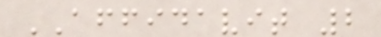AFFIDAVIT 2
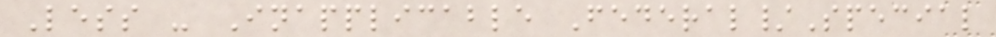Less - Inapplicable Federal/Special
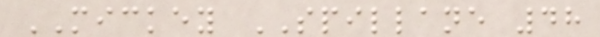MICKEY SPILLANE 48
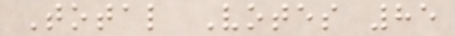Total Votes 85
